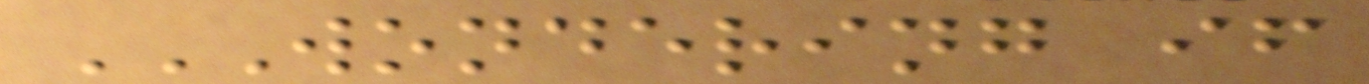WONDERING IF
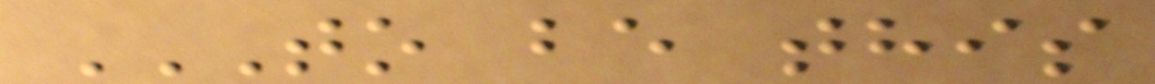TO BE THIS
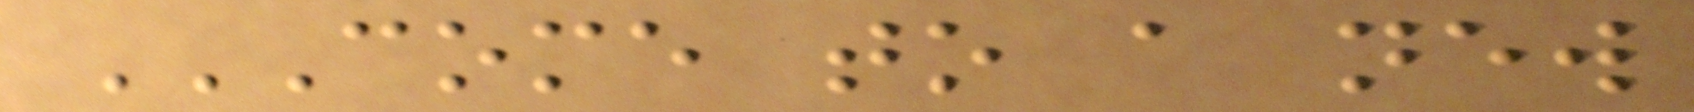COME TO A NEW
